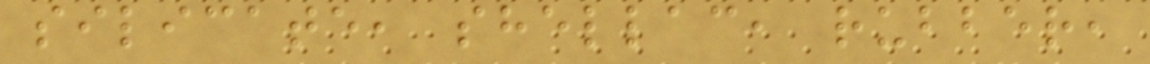silicate, shellac, rubber,
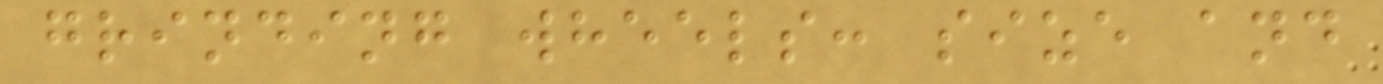grinding wheels: size and
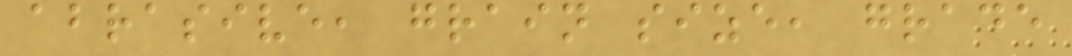abrasive, grain size, grade
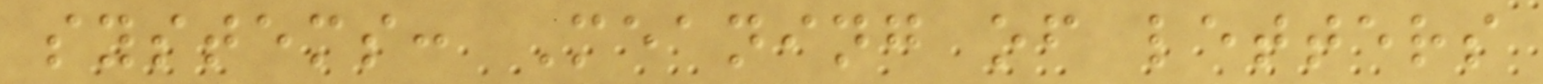systems: Meaning of letters
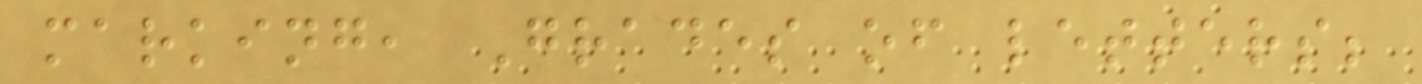marking, Grades of letters;
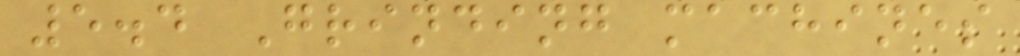5.4 Grinding machines
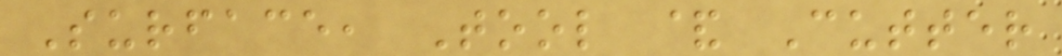Surface, Tool & Cutter
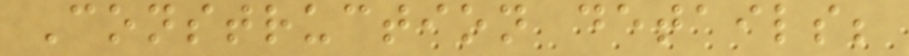Construction details;
